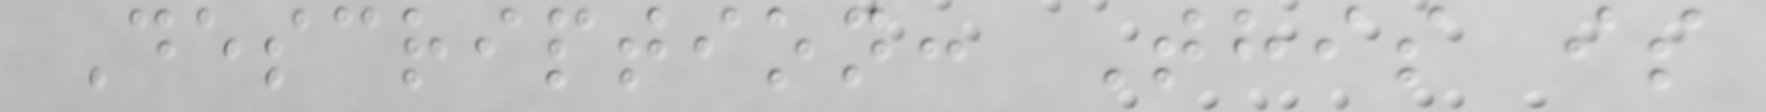Description: This is
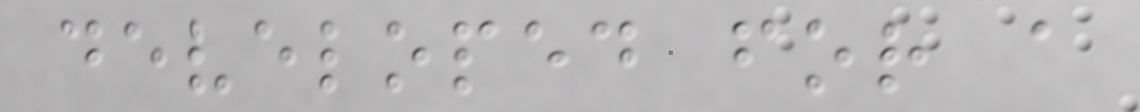developed for a
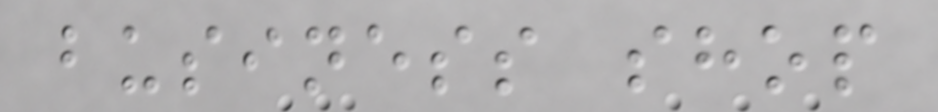business shop
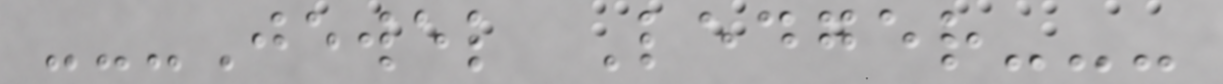---Jewel Ledger---
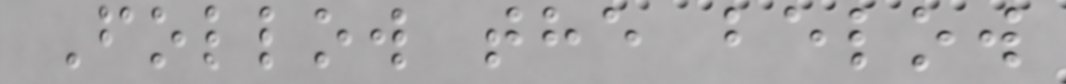Follow the below
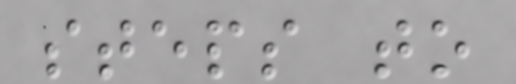steps to
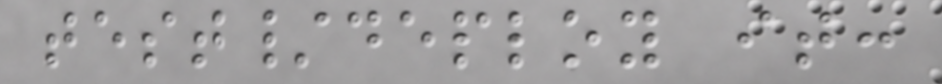test/deploy it:
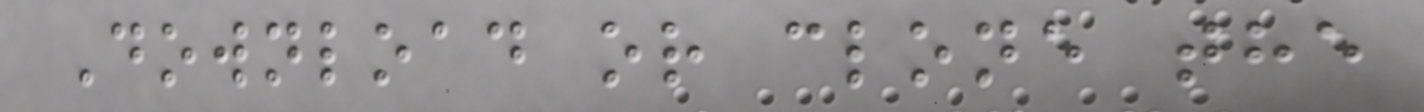Download or clone the
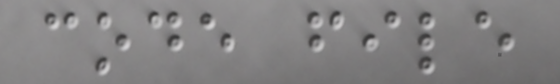code file
